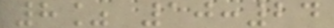8% 10:24
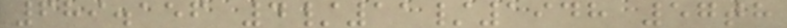689.156 4/11/1948 57th
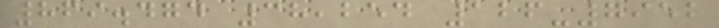869.474 38,254 126-7952
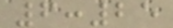6:25
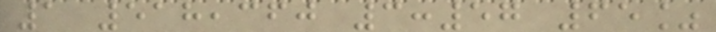1 518,360 3:57 65%
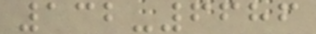132-6686
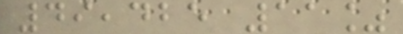49,425 11%
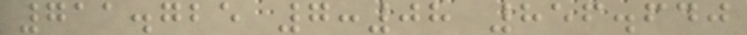711.725 7:08 856.640
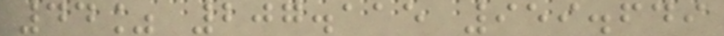44% 207.115 959.649
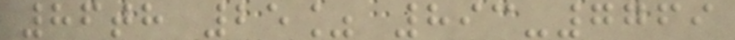86th 25% 893-7769
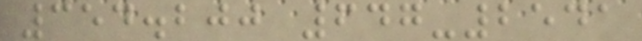354.200 647-2541
